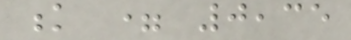k = 0,35
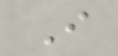I
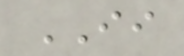II
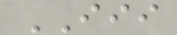III
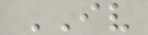IV
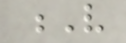V
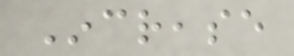Increase
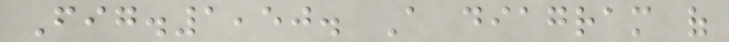Fig.1,50. A diagram of
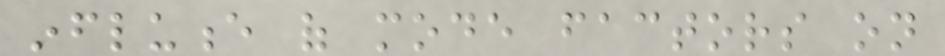influence of mode factors on
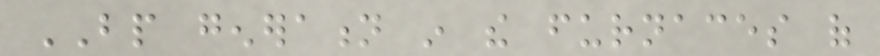BP generation in the furnaces of
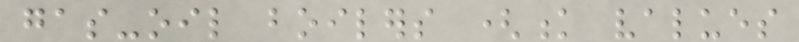gas-oil boilers (k values
